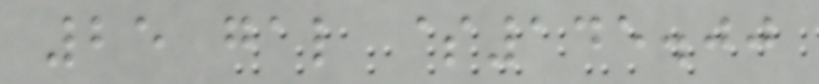25 gal $145.00
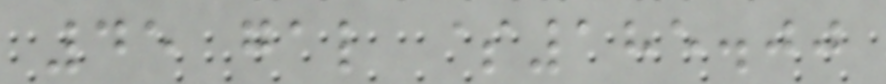45 gal $185.00
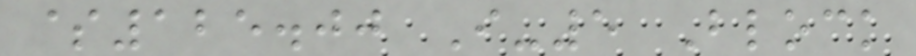$125.00 I-5 Block
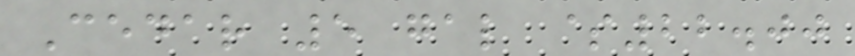Cedar 5 gal $22.00
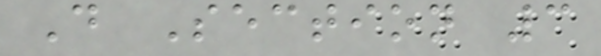D Section 3
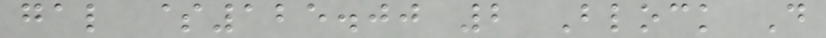gal $125.00 2 Block D
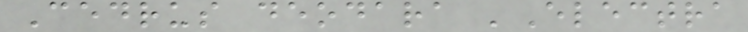Cedrus deodara 'Electra
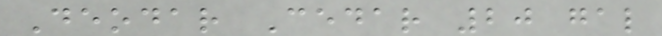Deodar Cedar 20 gal
